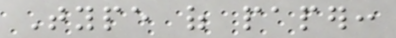Type of paper:
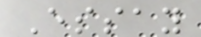Essay
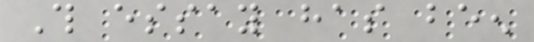This essay has been
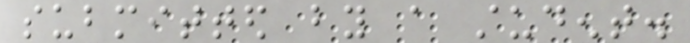submitted by a student.
